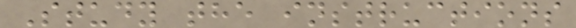Study the instructions
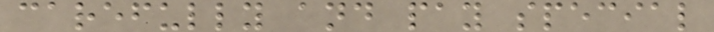carefully and pay special
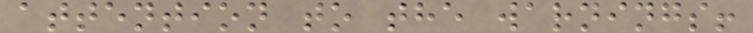attention to the warnings!
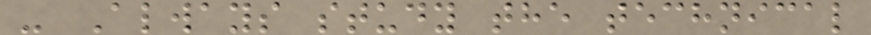- Always study the technical
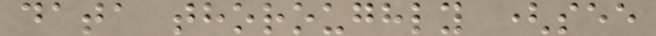data thoroughly (see
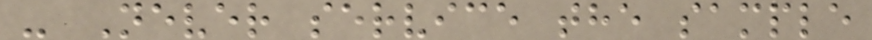- Never service the sample
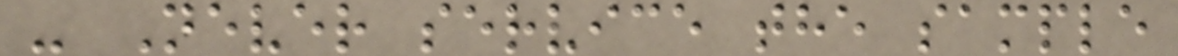- Never service the sample
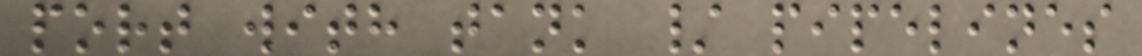port with tank / pipelines
